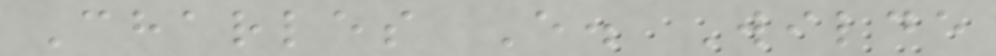Charles E. Wilde
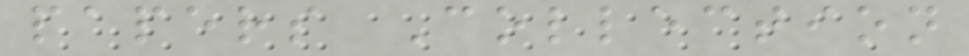papers Collection
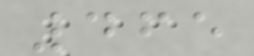465
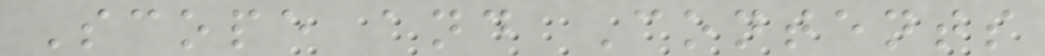Scope and Contents
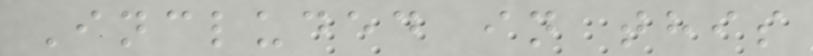Included in this
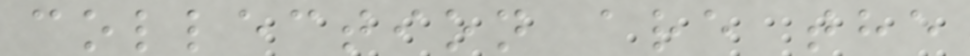collection are the
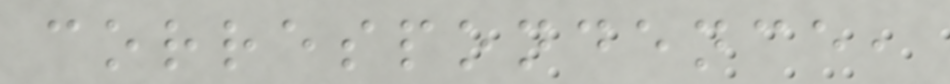correspondence,
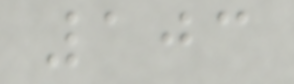103
